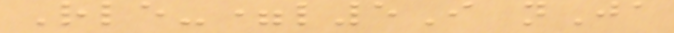Rle-=l5I nJa
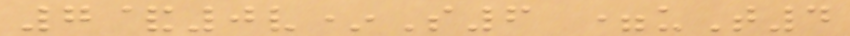7&0v*S6 =uT4
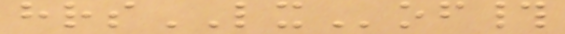hrsLXof#
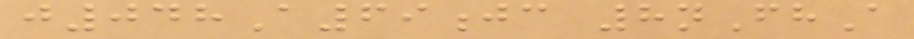j048A69jc 8nFhA
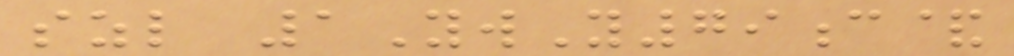szl 1YwY79c&
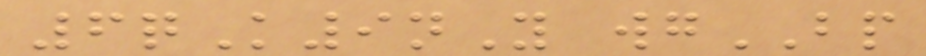6qK9nY wgBP
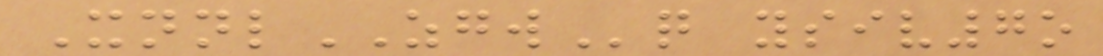XnnlZGWq ysiv7o
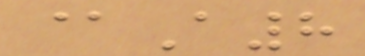@A8
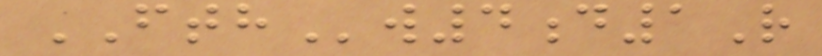FTHw4d1R
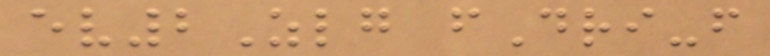ev2Zlg fDri-f
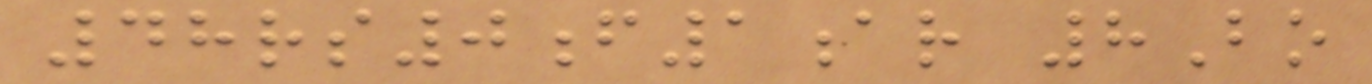48rs0f1ar 8Bo
